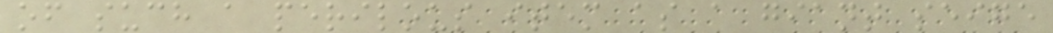of such a perilous item as a giant seige
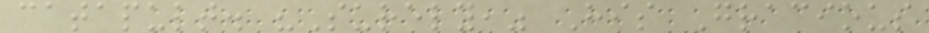catapult. "Surely," His Gracious
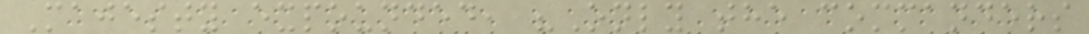Majesty expounded, "Only the commanders
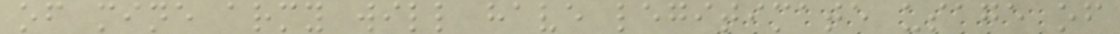of mine army will have legitimate usage of
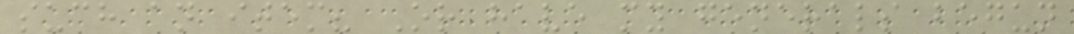such an item? Or have my generals begun
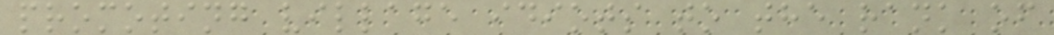promoting village idiots to the rank of
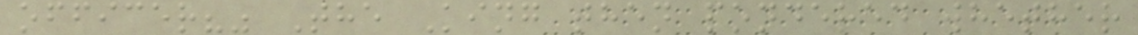officer?" The King then pondered whether
